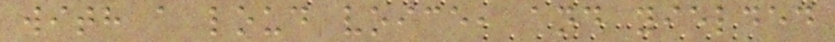with a loud voice, and yielded
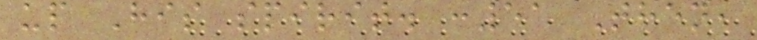up His spirit. :51 Then,
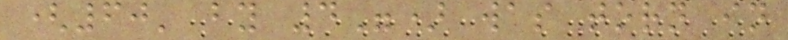(60' by 4") was torn in
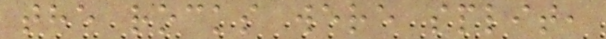the rocks were split,
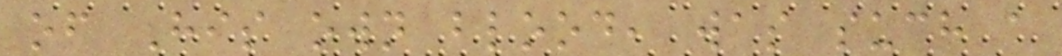of His own blood, was such a
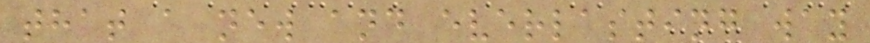that a new and everlasting way
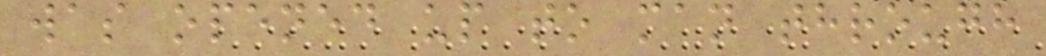was opened up to man through
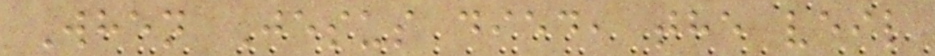When Jesus died, the veil
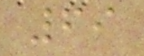69
